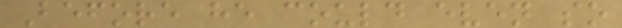Before he could even so
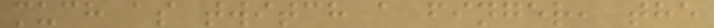much as twitch a finger, the
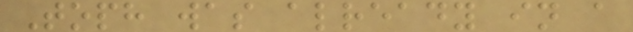Toph was already in a
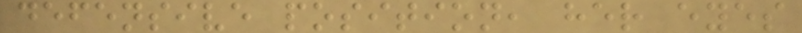defensive position, her eyes
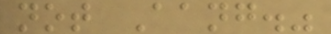not Aang."
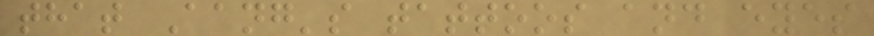that Aang's tattoos and eyes
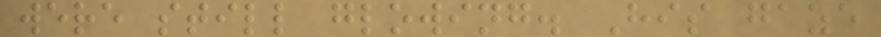were still glowing. His gaze
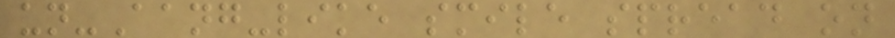un-Aang-like smile spread on
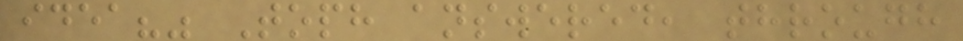idea?" Toph answered, through
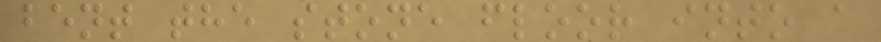bent the stone floor into a
